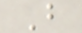B
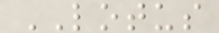LOTUS
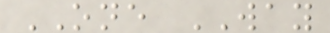ONE WAY
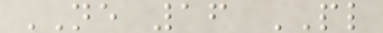NE 16 PL
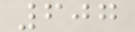607
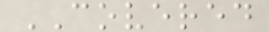COVERED
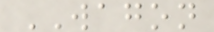WAGON
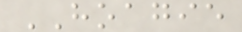HOAGIE
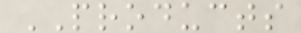PRODUCTS
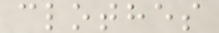clothes
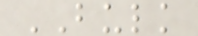BULK
